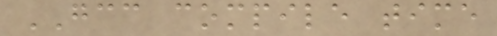GCC compile time
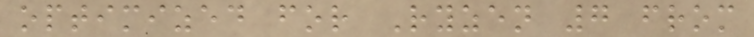optimized for Ryzen 7 from
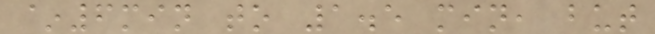~6min to 1.5 min, but
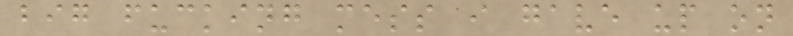big fucking mess i gave up on
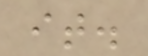it.
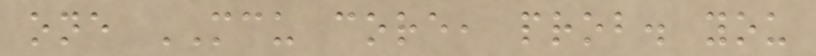one MCU core, prob. you
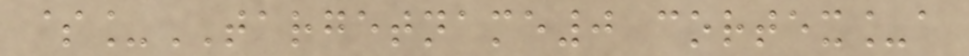$_TARGETNAME0 cortex_a
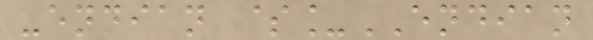-endian $_ENDIAN
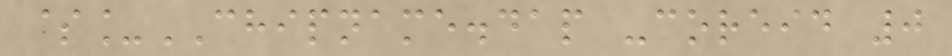$_CHIPNAME.dap -coreid 0
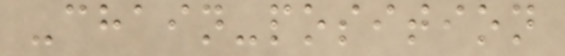-chain-position
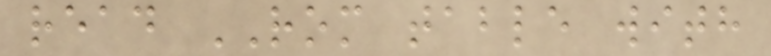read ROM table with
